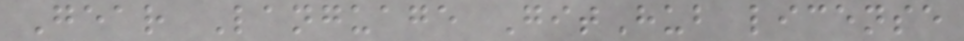Gear Language GitHub license
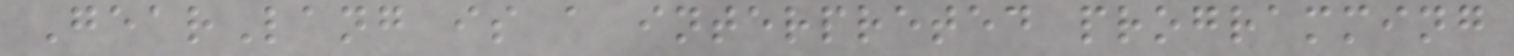GearLang is a interpreted programming
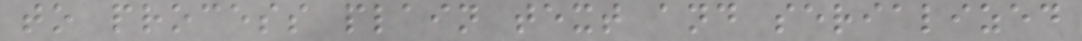to process plain text and serialized
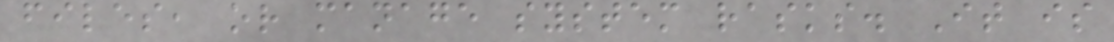files, or manage system rasks. It is
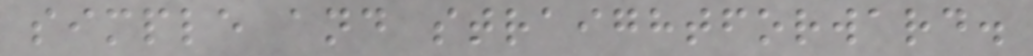simple and straightforward.
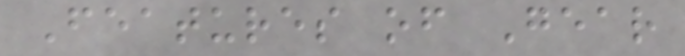Features of Gear
